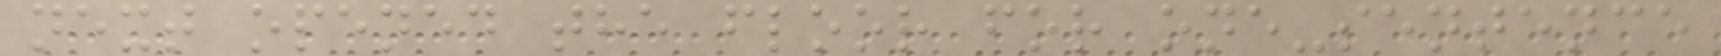next opened the floor for one-sentence
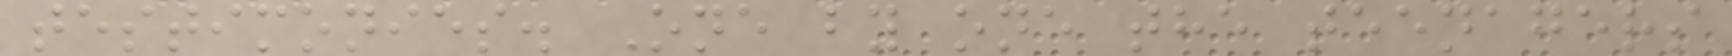testimonies. One by one the teenagers
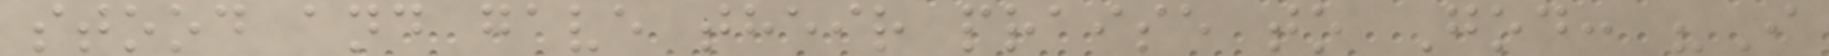stood and gave their praise to God: "I
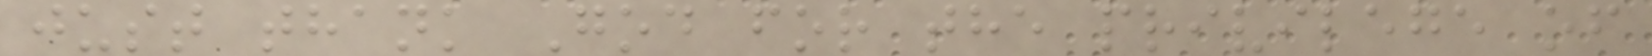just thank God for the privilege of
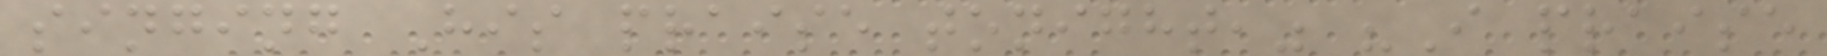singing His praise tonight," "I praise
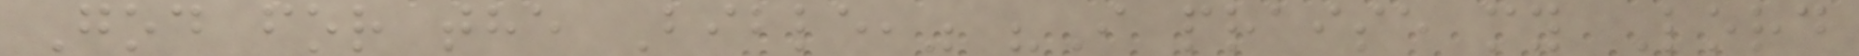God for the Bible," "I praise my Lord
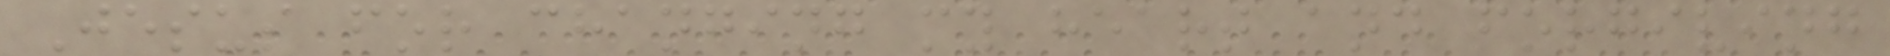Jesus for changing my heart and forgiving
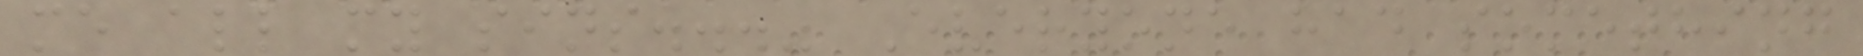me all my sins..." Everyone had something
